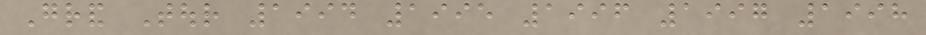Grand Tour 1994 1995 1996 1997 1998
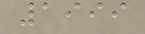1999
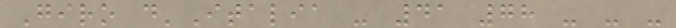Giro d'Italia - 41 78 - - -
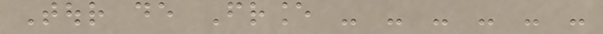Tour de France - - - - - -
